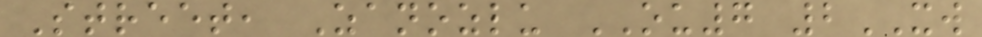Street, Zanozlu OU7 2XW
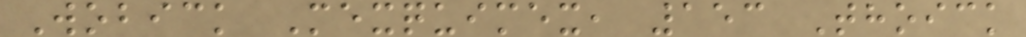Wobick Mexquimex, 153 Thoick
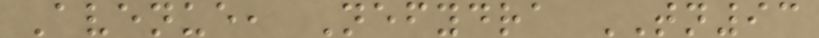Avenue, Nefydra TN93
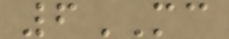6MC
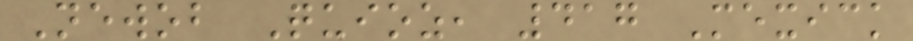Newob Quioz, 417 Mexick
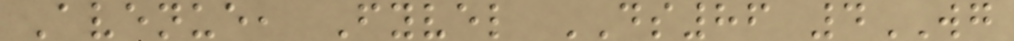Avenue, Fyvel DS86 4WG
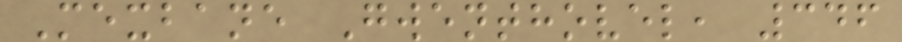Mexbane Gwenthovel, 346
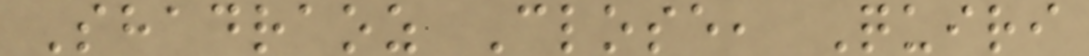Shadraoz Close, Quiri
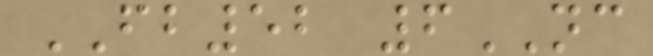FB52 6NC
